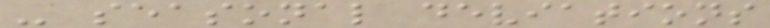- seasonal deviations
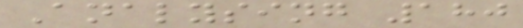Analysing 180
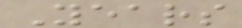Years
